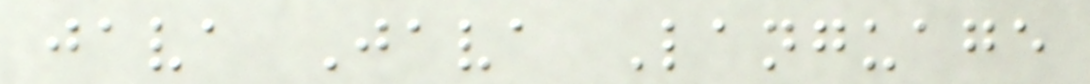java Java Language
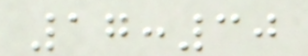17:30
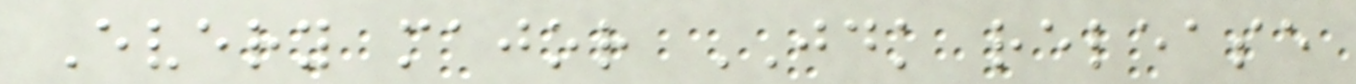Every major JDK release
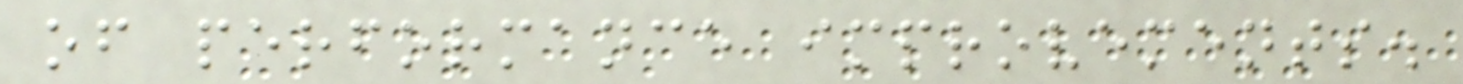of performance improvements.
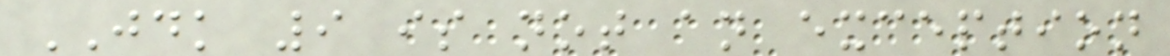JDK 9 is not an exception
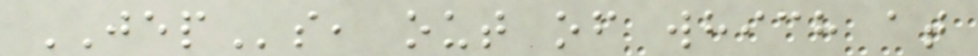JEPs, out of which at
